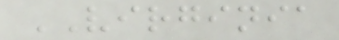VIRGINIA
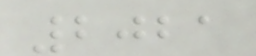2021
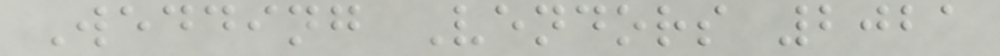Wedding Vendors 2021
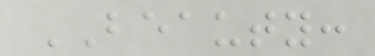BEAUTY:
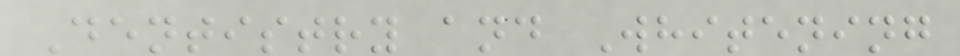Dentistry and Whitening
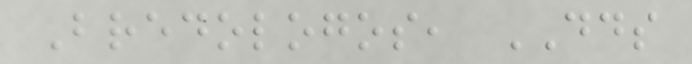Bredologos, DDS
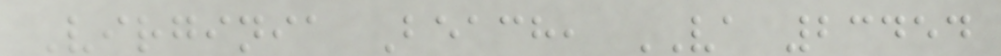Virginia Beach, VA 23454
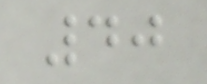40
